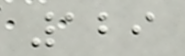129
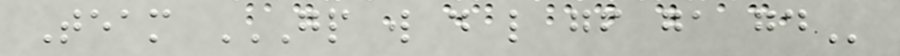Team GP W D L GF GA GD
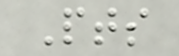Pts
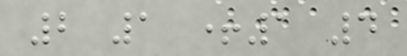2 1 +1 4
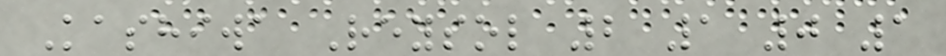Kashiwa Reysol 2 1 0 1
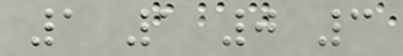1 1 0 3
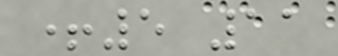+5 11
